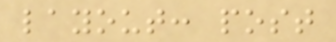layout: post
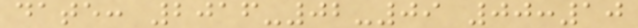date: 2016-02-09 00:10
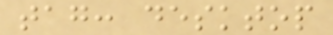tag: desktop
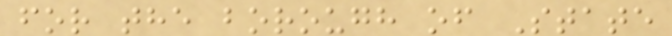for the borough of State
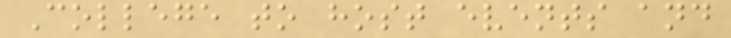College to host events and
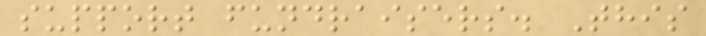support fundraisers. This
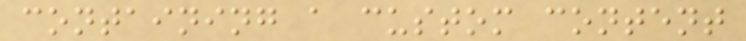containing a custom content
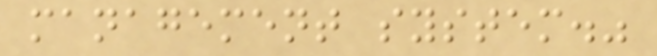management system."
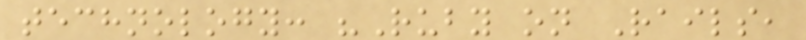technology: "Ruby on Rails,
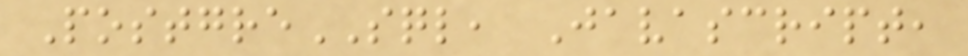PostgreSQL, Javascript,
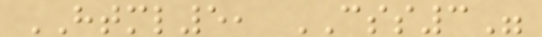HTML5, CSS3"
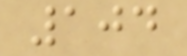104
